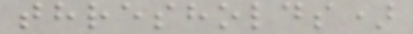thresholds)
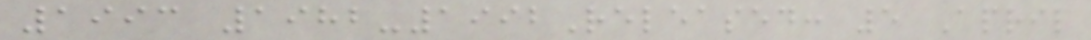1993 1982-1992Released: 5 April
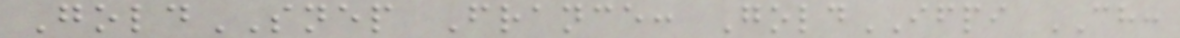GoldSNEP France: GoldIFPI CH:
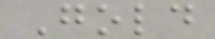Gold
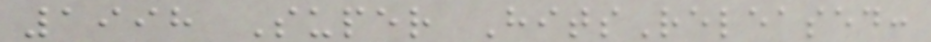1998 Super HitsReleased:
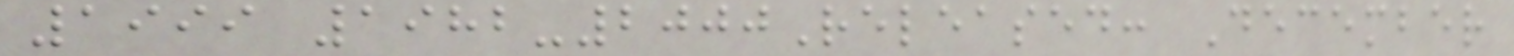1999 1982-2000Released: December
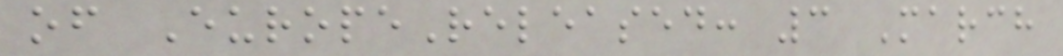of EuropeReleased: 3 March
